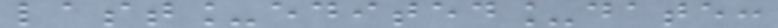last_edited_date:
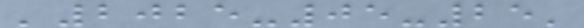'2025-05-25'
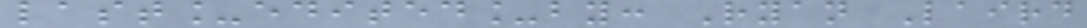last_edited_by: Ryan Laird
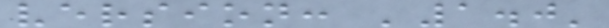version: '1.0'
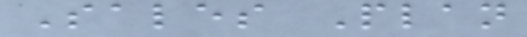Sales Plan
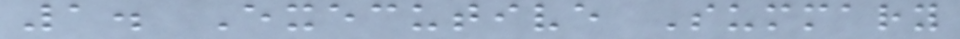1. Executive Summary
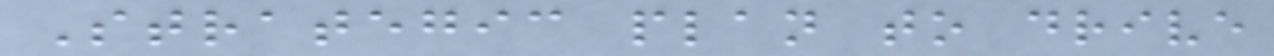Strategic plan to drive
